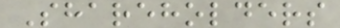Shareholders
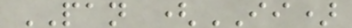PAN (II)
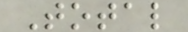Total
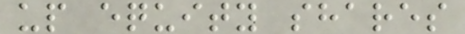up equity shares
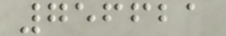756621
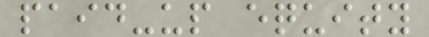paid-up equity
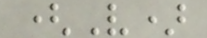(V)
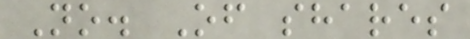No. Of shares
